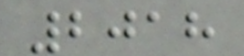2018
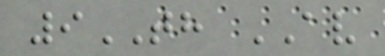9TH AV
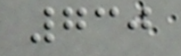730
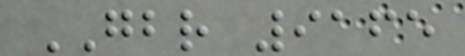GBR 9165
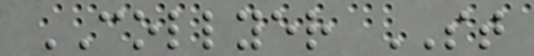COLLYER ST
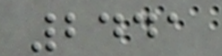2441
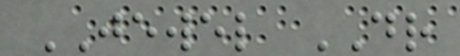JEWEL DR
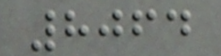8064
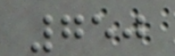750
